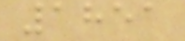1851
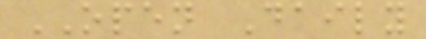OPEN Daily
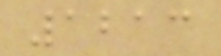1213
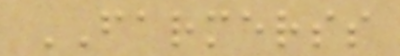FARMERSS
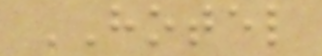HOTEL
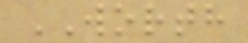WORTH
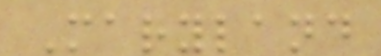Maryland
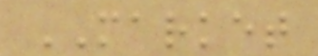MARKET
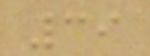39
